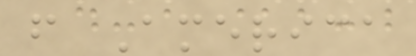f America
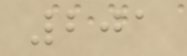201
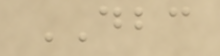DBC
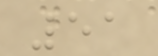51
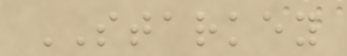STARKEY
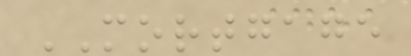MORTGAGE
